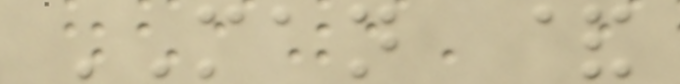MAN &
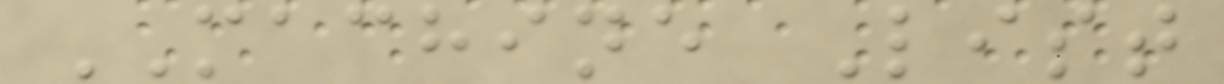MACHINE List
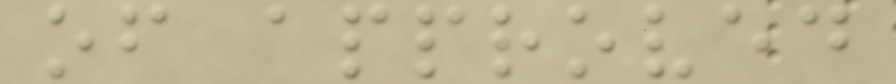of approved
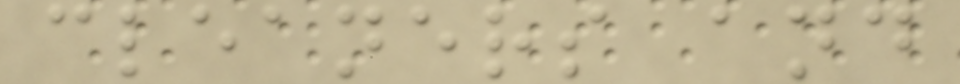cleaners and
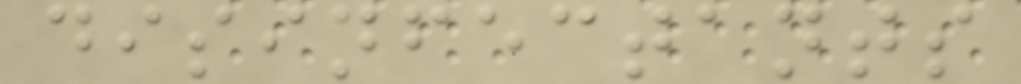disinfectants
